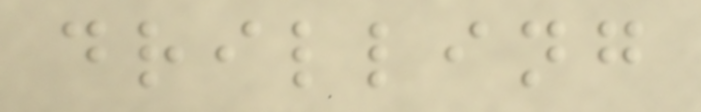drilling
